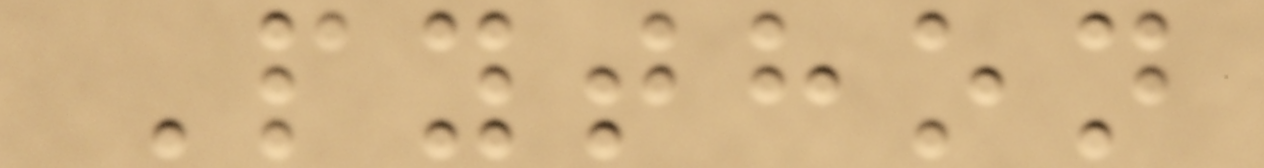Python
